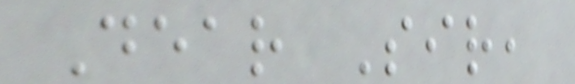Dear Sir,
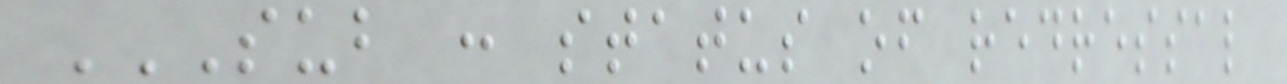SUB : STATUS OF REDRESSAL
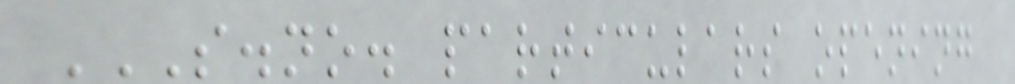S.NO. PARTICULARS OPENING
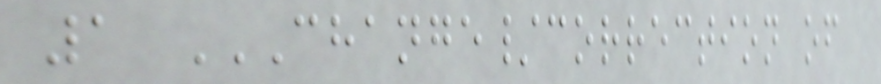1 CHANGE/CORRECTION OF
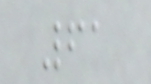61
